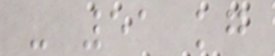- 51 kg
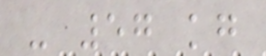- 57 kg
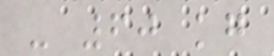- 60 kg
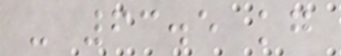- 63.5 kg
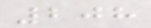208
